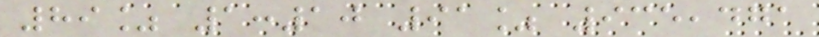89% 1:10 91% 935,471
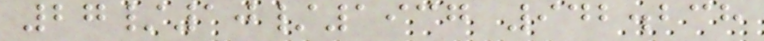27/10/1937 942.238
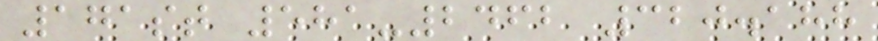171st 581-2462 320.188
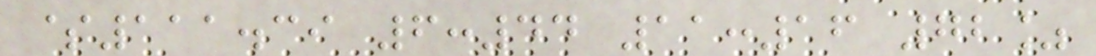$111.39 6:44 11:16 72%
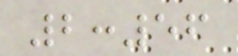2:56
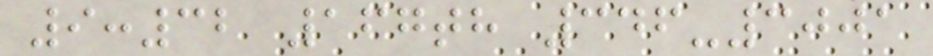9:32 167th 346-3001
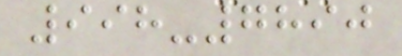998-7890
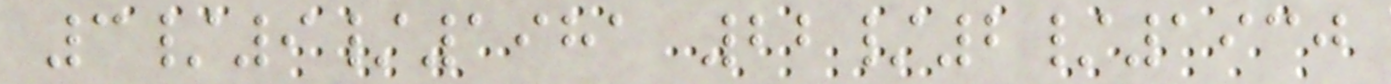3/9/1981 22/2/1930
